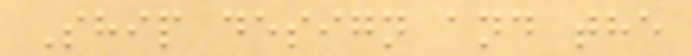Ship design and the
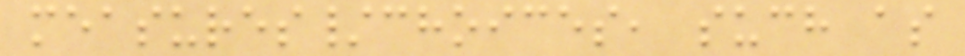measures/choices, such as
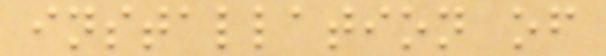installation of
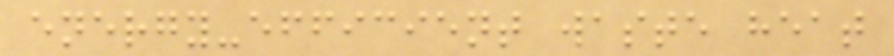energy-efficient waste heat
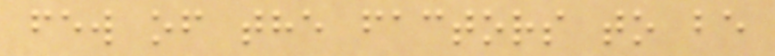few of the factors to be
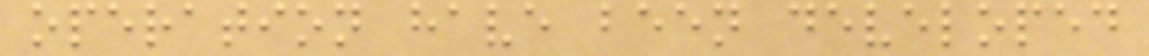operation have been developed
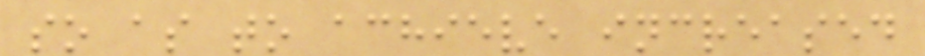so as to achieve increased
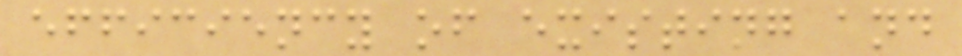efficiency of existing and
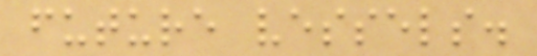future vessels.
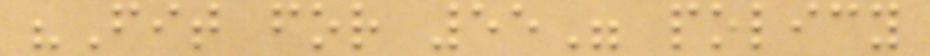"Fit for 55" policy
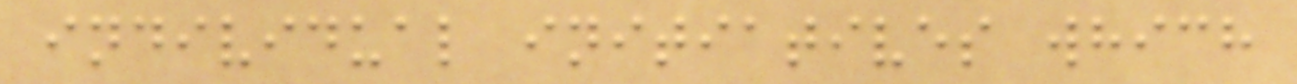individual initiatives which
